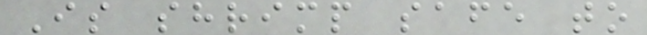Is shrimp safe to
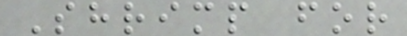Shrimp for
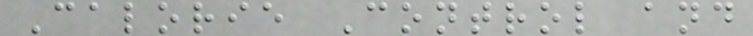Calorie Control and
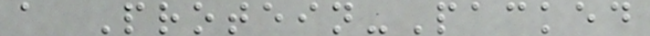a Protein-Packed
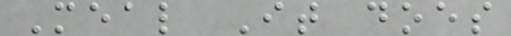Meal It does
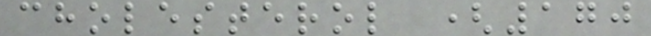cholesterol (170
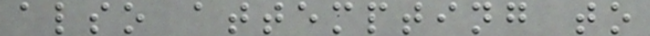also attempting to
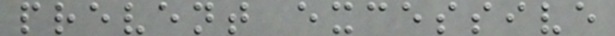prevent excessive
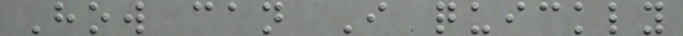How can I quickly
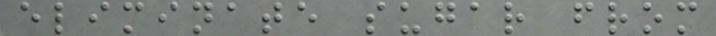eliminate sugar from
